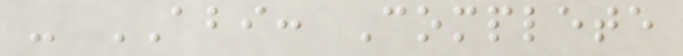- ABI: Complete
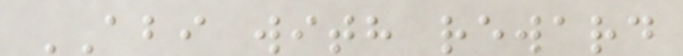ABI with reward
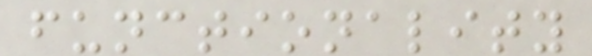functionality
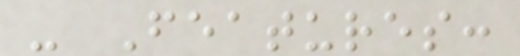- Features:
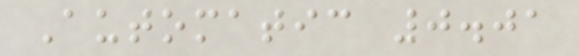Automatic 0.01
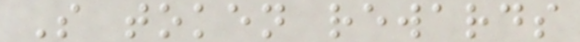S token rewards
